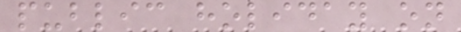public holiday on
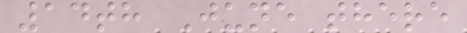14th June there
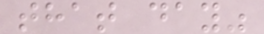that day"
